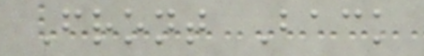Front Back
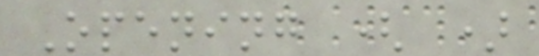Opening ( )
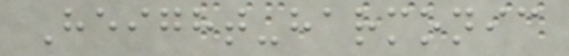Height-harmonic
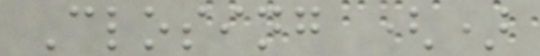Closing ()
